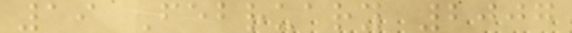19 February 2007
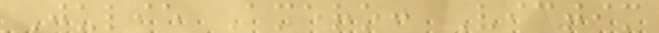Julie Amero: Victim
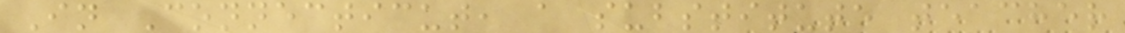In Connecticut, a substitute teacher
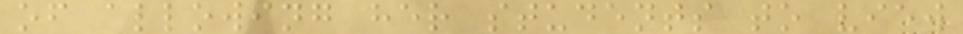of allowing her students to view
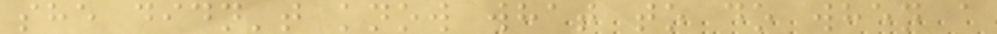she didn't know what to do when a
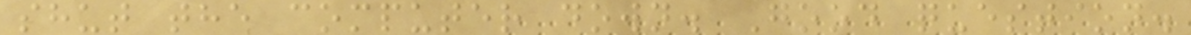shut the computer down. Good question.
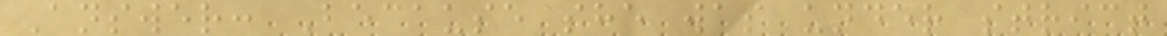Answer: Because she was under strict
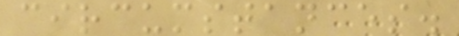circumstances.
